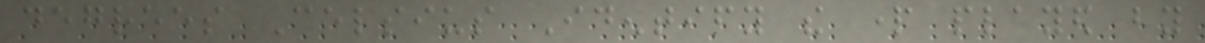degrees Celsius Identify the part played by
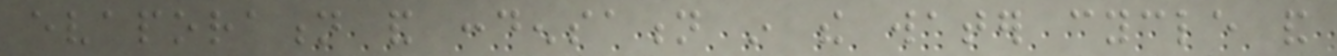evaporation and condensation in the water cycle and
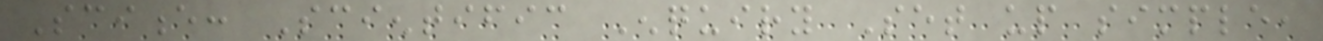Science: Scientific Enquiry Set up simple,
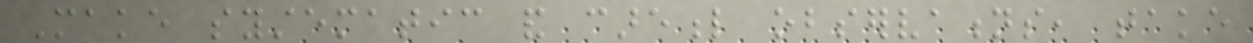Make systematic and careful observations, take
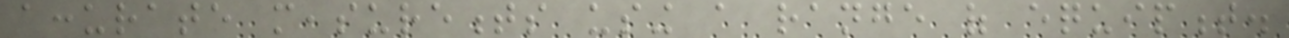accurate measurements using a range of equipment.
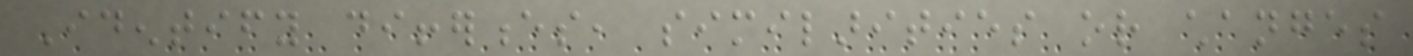Identify differences, similarities or changes
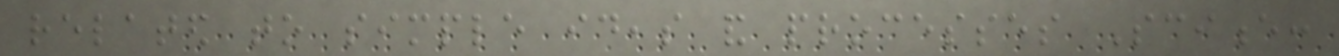related to simple ideas and processes Science:
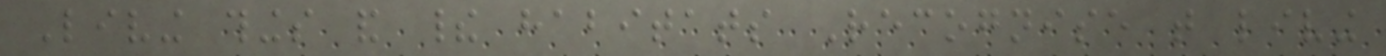Living things and their habitats Recognise that living
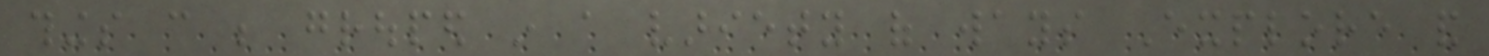things can be grouped in a variety of ways Explore and
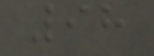98
